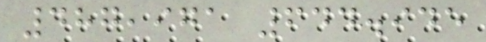487,971 644.945
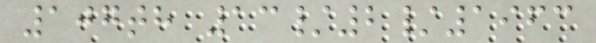107th 13/2/1963
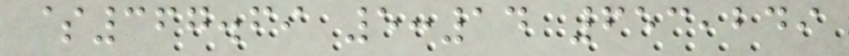$367.69 5:14 653,249
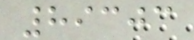89303
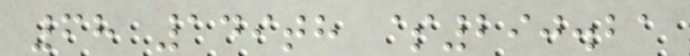68 149th $290.21
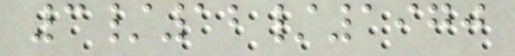3/12/1970
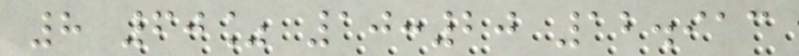8 60% 10:20 12.913
